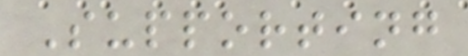Supporting
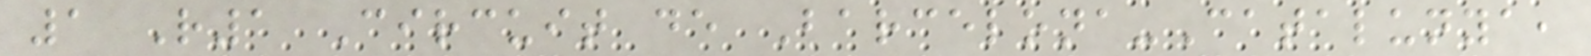1 R1 Circuit de Barcelona-Catalunya,
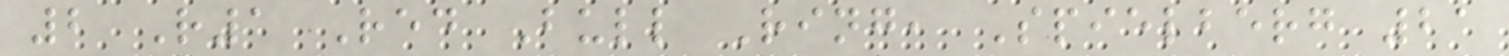2 R1 Red Bull Ring, Spielberg 21
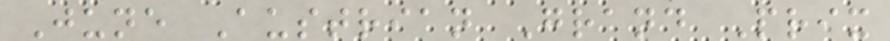June Austrian Grand Prix
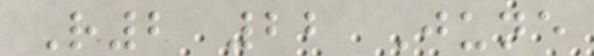R2 22 June
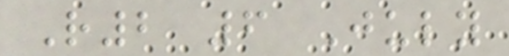R2 6 July
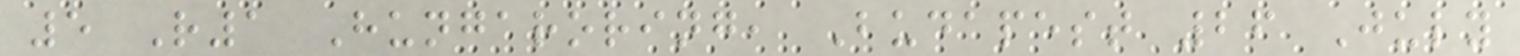5 R1 Hungaroring, Budapest 26 July
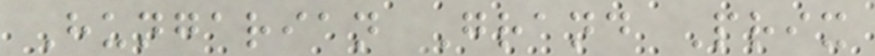Hungarian Grand Prix
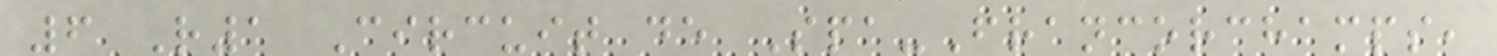6 R1 Circuit de Spa-Francorchamps,
